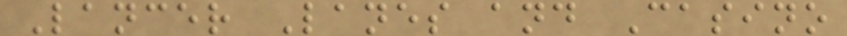Lancer Lanes and Casino
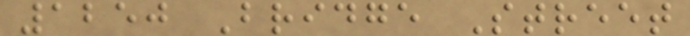1250 Bridge Street
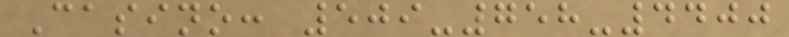Casino: 509-758-4400
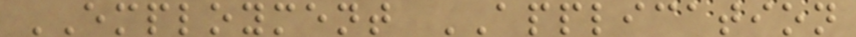EMPLOYMENT APPLICATION
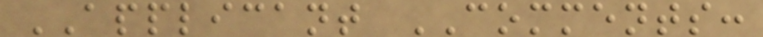APPLICANT COMMENTS:
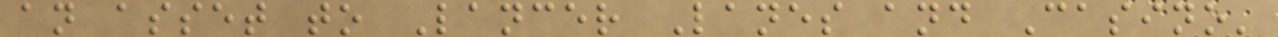an asset to Lancer Lanes and Casino'
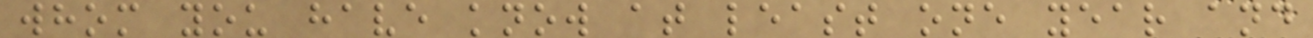whom you have know at least one year and
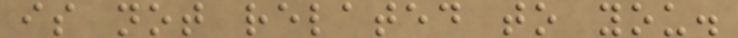is not related to you.
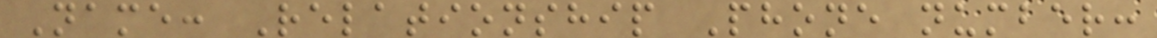Name: Relationship Phone number:
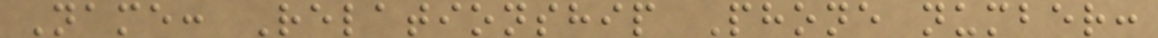Name: Relationship Phone number:
